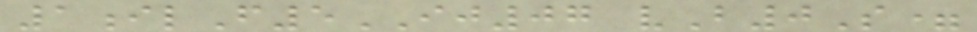1ilF5IJ07 vB0S=
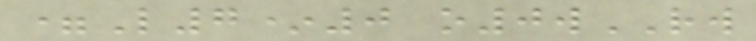=L7*0 o0wRW
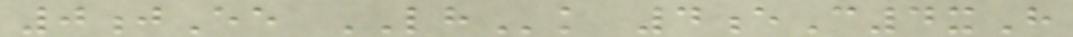0jEe LHk 4eC4xH
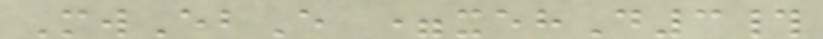MwEbE =xehD3#
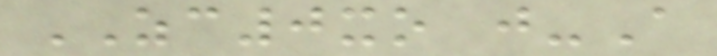ZC0xo j-A
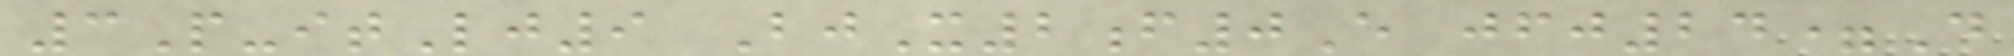3P-itLj9 BjX2f0E jfj24=D
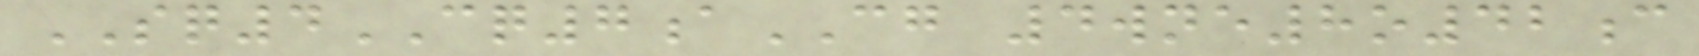SQ4CQ7aCG 4wne8o42c
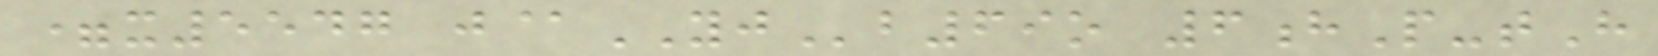=x5547 j@YJb69o 6hP-tH
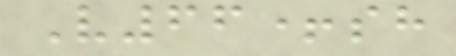V66+sh
